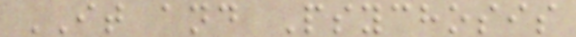IT and Psychosis
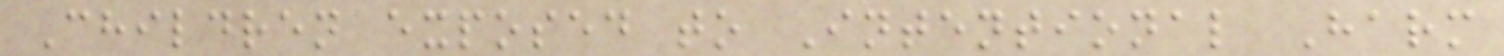Children exposed to Intentional Harm
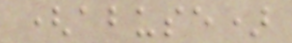(abuse)
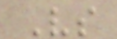Vs
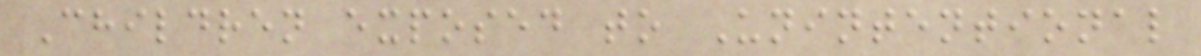Children exposed to Unintentional
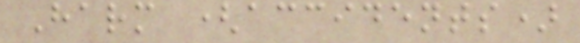Harm (accidents)
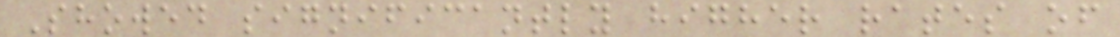Showed significantly higher rates of
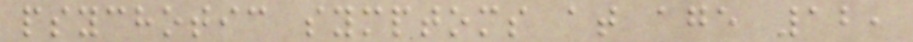psychotic symptoms at age 12,
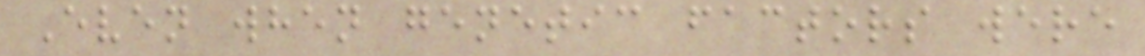Even when genetic factors were
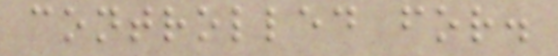controlled for.
